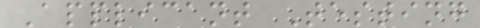Applicant Testing
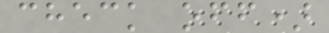check off)
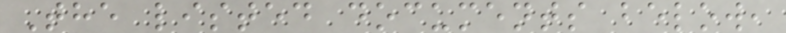The listed documents below,
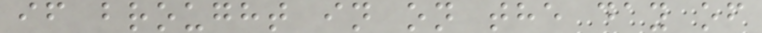if brought in on the day of
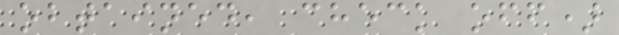obtained, check off)
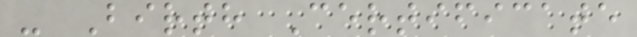- Birth Certificate
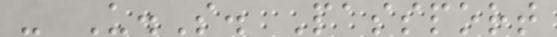- U.S. Passport
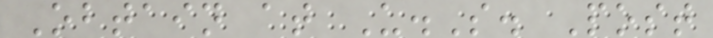Obtain at U.S. Post
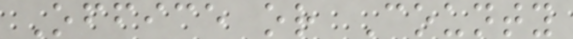Office or County
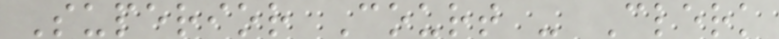Superior Court - Clerk
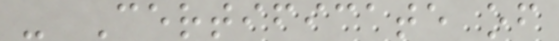- Certificate of
